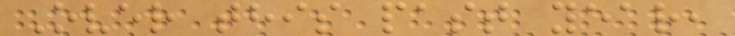Over this past year,
